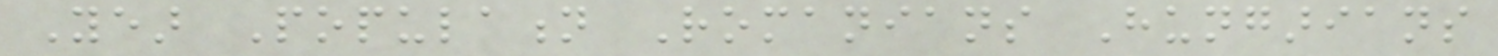Year Population Romanians Hungarians
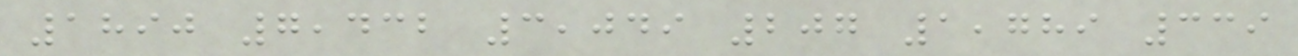1890 7,432 3,049 207 1,789 339
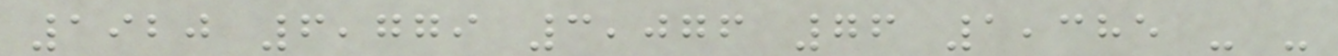1920 6,779 3,076 76 1,385 - -
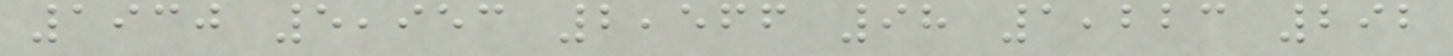1930 5,953 2,566 98 1,223 292
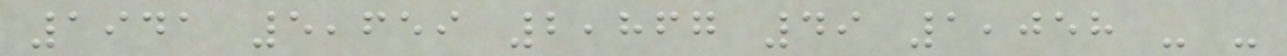1941 5,659 2,867 49 1,058 - -
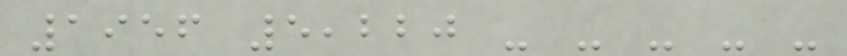1956 5,220 - - - - -
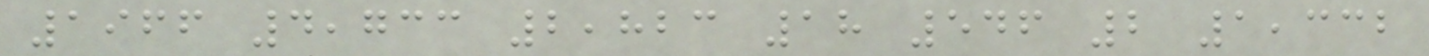1966 4,733 2,823 18 546 2 1,332
